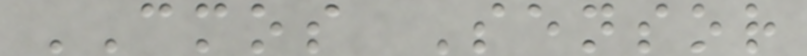CMOS Sensor
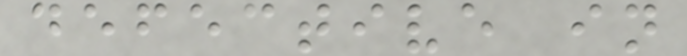defective in
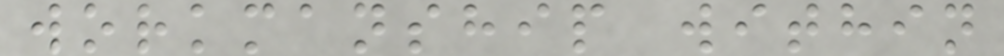workmanship within
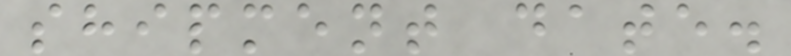shipment date.
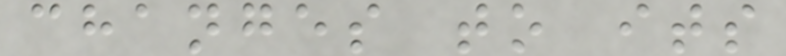changes to its
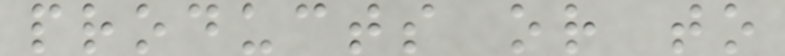products or to
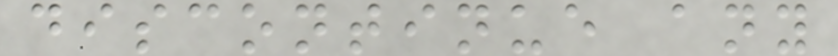discontinue any
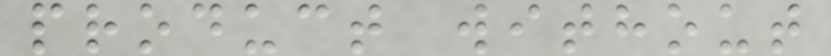product without
